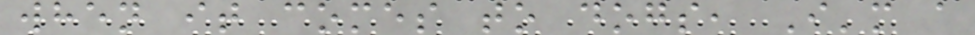when it comes to dogs, I'm a
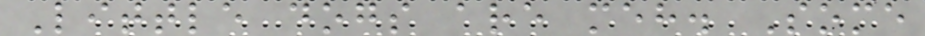Little dogs are meh. Some
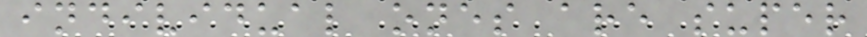individual ones are super
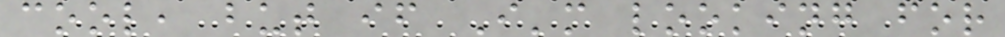cool, but if I'm looking for
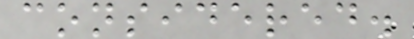considered.
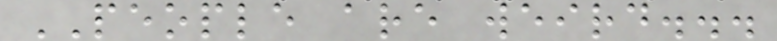PEOPLE are weird...
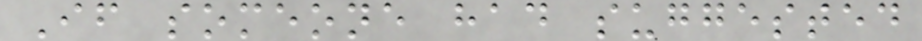If someone had suggested
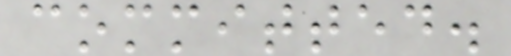committed.
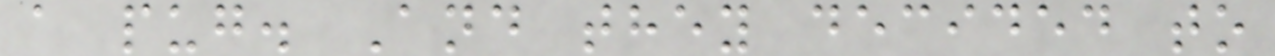a pug. And they decided to
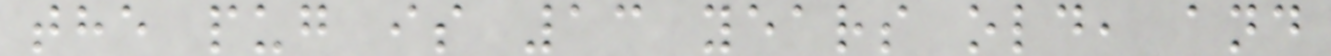the pug is 13 years old, and
